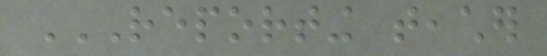REPORTING TEACHER
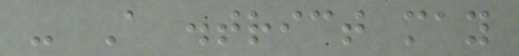- A district may
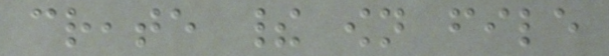create their own file
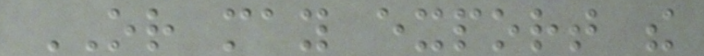OR may export the
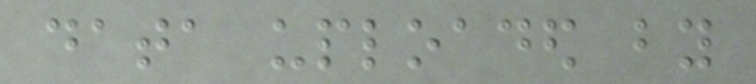data uploaded by
